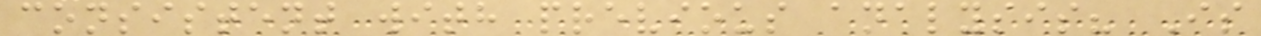consistent with previous analysis? Is
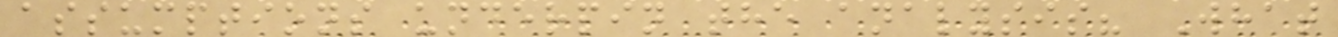assumptions underpin the analysis? What
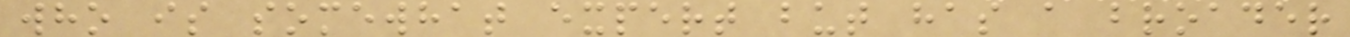who is somewhat expert but has a broader
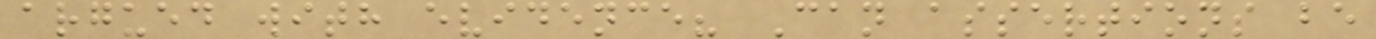argued with evidence? Can assertions be
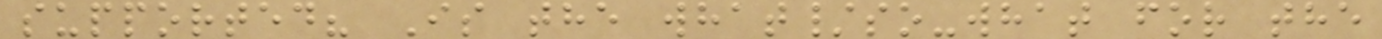supported? Is the what/so-what for the
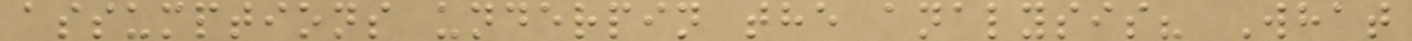assumptions underpin the analysis? What
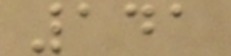141
